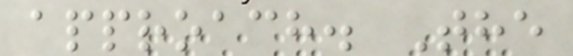approach. The
